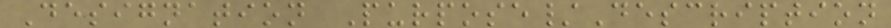Designation Purpose/Description
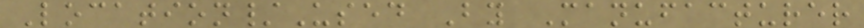Location/Used By Manufacturer
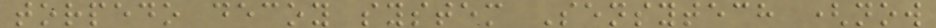torpedo decoy system Sensytech (now
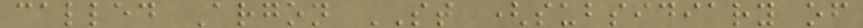called Argon ST (subsidiary of
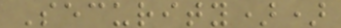Security))
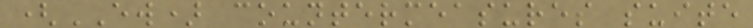(EW) countermeasures suite
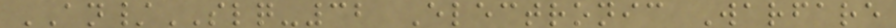AN/SLQ-32 Electronic Warfare
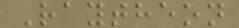Raytheon
